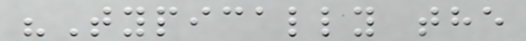"Typically the
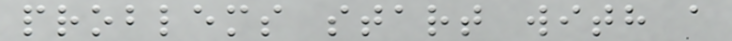problems start with a
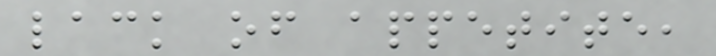lack of appetite,
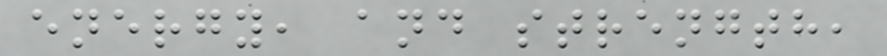energy, and strength,
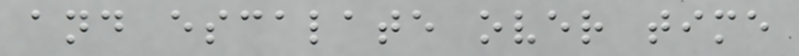and escalate over time
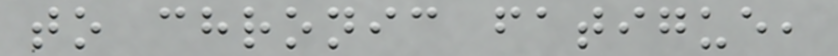to chronic fatigue,
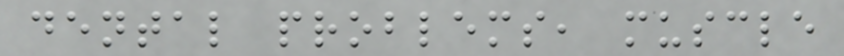dental problems, muscle
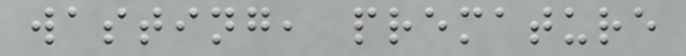wasting, premature
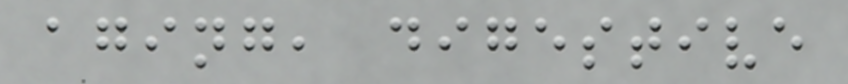aging, digestive
